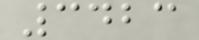3423
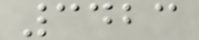3423
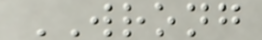WRONG
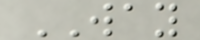WAY
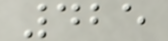425
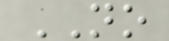NO
